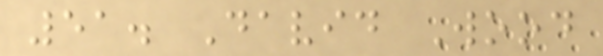51. David Wood
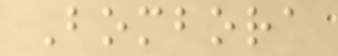Bombora
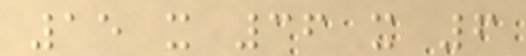15 x 36 x 6
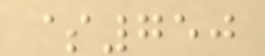$750
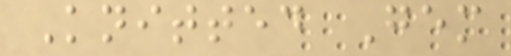Knitted Gem
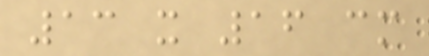13 x 16 cm
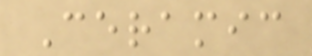Ceramic
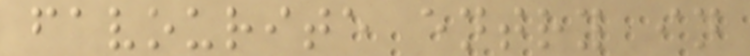favourite entry in
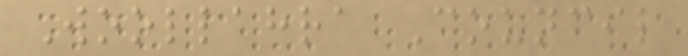Woollahra Council
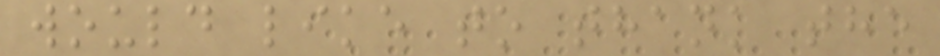would like to thank the
